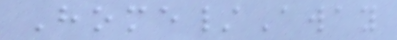Home/Away
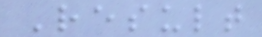Result
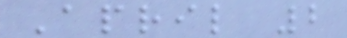April 2
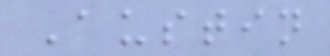Austin
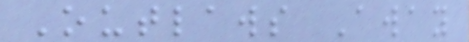Outlaws Away
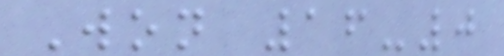Won 16-0
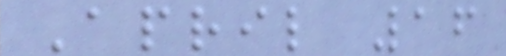April 16
